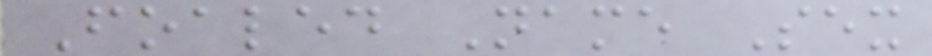Foaled Name Sex
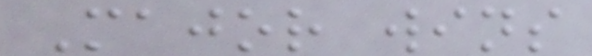Major wins
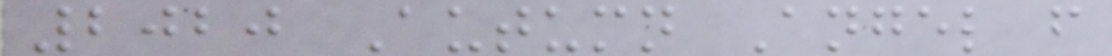2020 Autumn Angel f
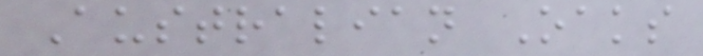Australian Oaks
